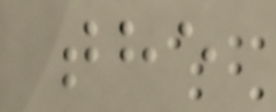the
